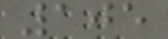105
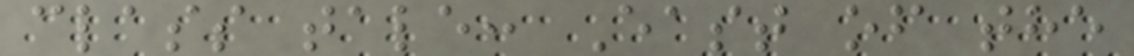class tale: East of the
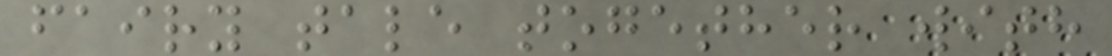fairy tale together with
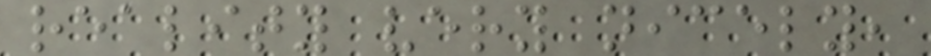reality very nicely,
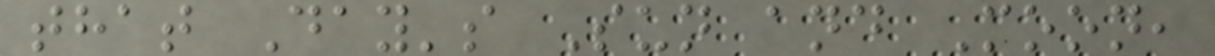that Day's Sun and Moon,
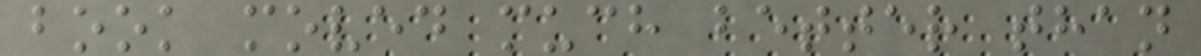book moved much better than
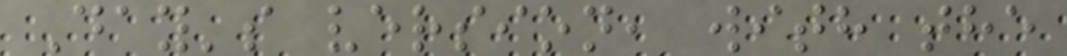Day's version, with the
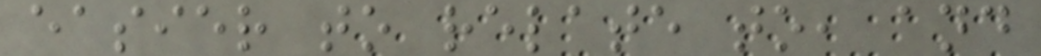easier to relate to, and
